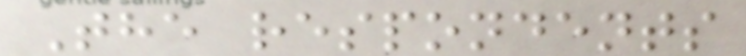The respondents
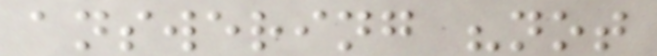answering "not
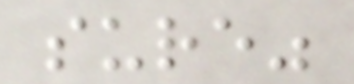sure"
